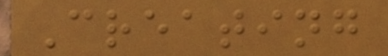Creating
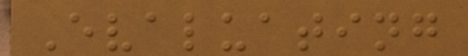Evaluating
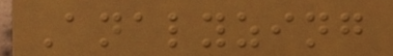Analyzing
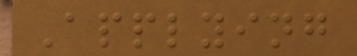Applying
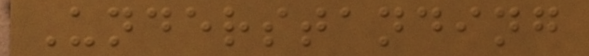Understanding
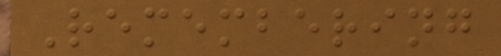Remembering
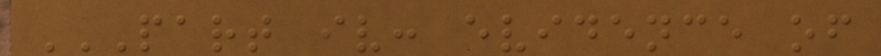PART IV: EVIDENCE OF
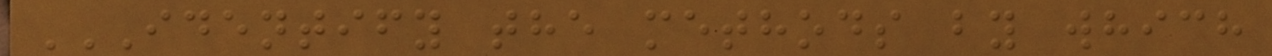IDENTIFY THE METHODS BY WHICH
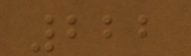222
